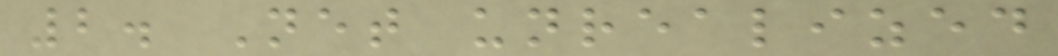2. Net unrealized
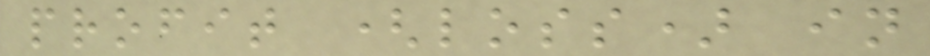profit (loss) in
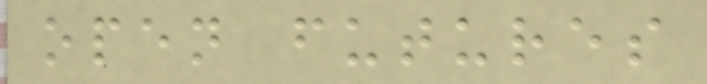open futures
